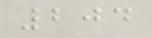204
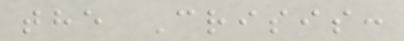the Crisis:
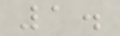1.
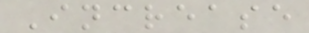Increase
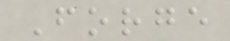Forge
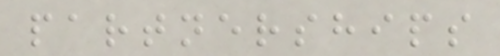partnerships
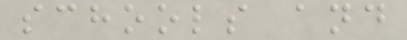schools and
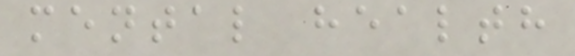mental health
